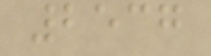2537
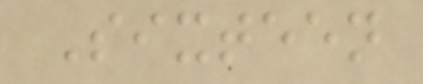Sixteen
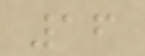16
